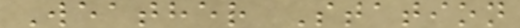Weather Station
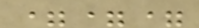===
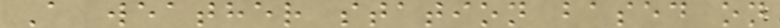A weather station based on
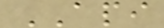API
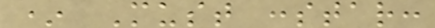* Must :star:
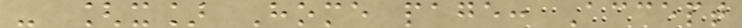- [x] Home page: Accept
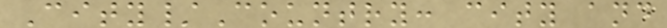City/Country: city and
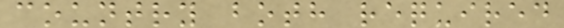country both required
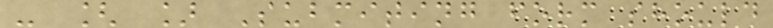- [ ] Submiting form should
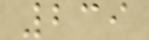239
